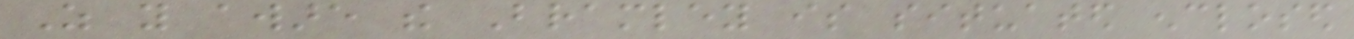As you aware the Bramley is situated enclosed
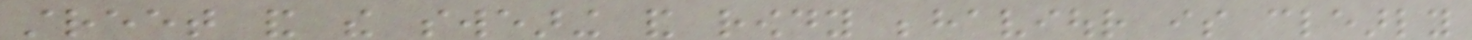street and the swearing and rowdy behaviour is clearly
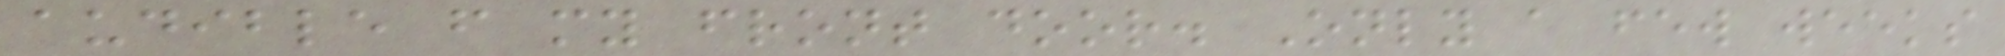audible from my front door. Only a few weeks
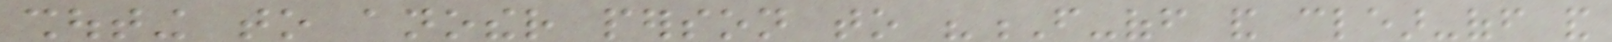shouting to another person to "F-off and clear-off and
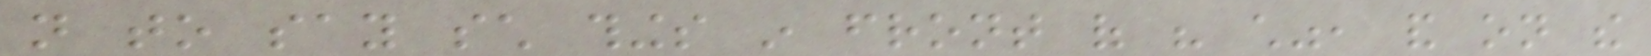not to say such things in front of his child", and on the
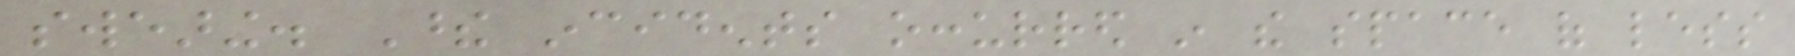swearing. These incidents occurred in the space of less
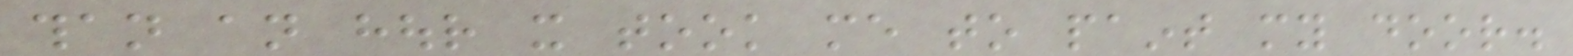than an hour it took me to paint my door.
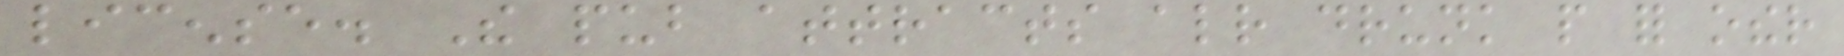license. The pub attracts already drunk people for other
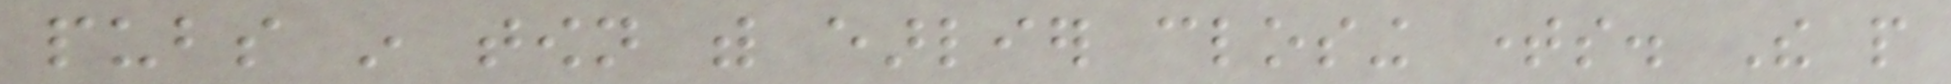pubs in town with earlier closing times. The people
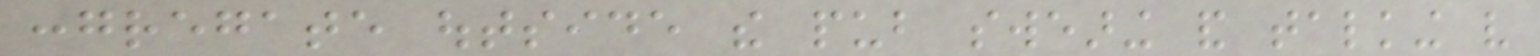congregate outside the pub swearing and talking very
